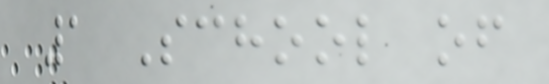1 School of
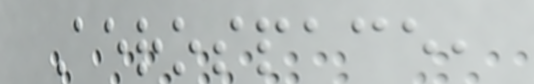Aerospace,
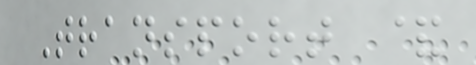Transport &
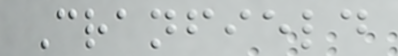Cranfield
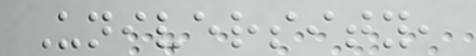University,
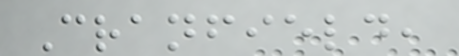Cranfield,
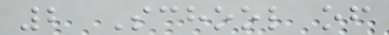2 School of
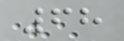68
